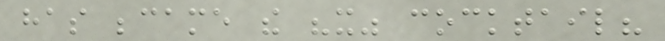has became the "it" cocktail?
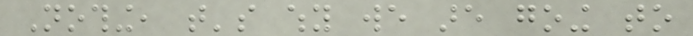Nothing, that's why we are going to
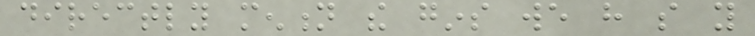directly mention the gins we have so you
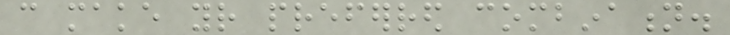can make your preferred combination.
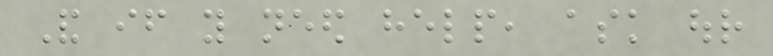And if you need help, ask our
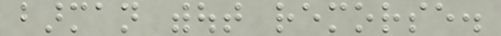barman without remorse.
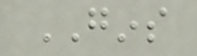GINS
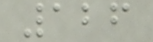126
